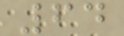64
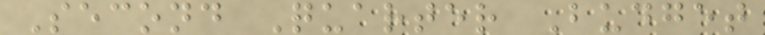Second Quarter Budget
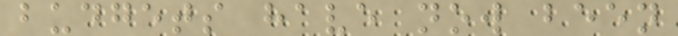budgets have now been
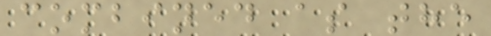combined as the
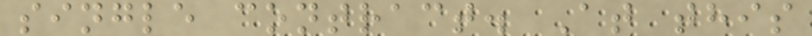single contract. At this
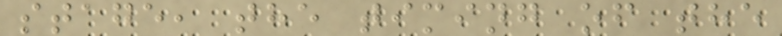stage, the timing of the
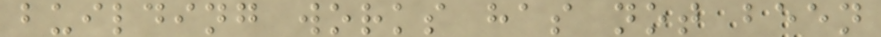building works has not been
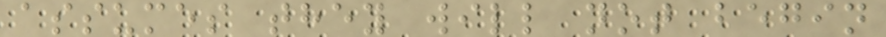assumes they will not begin
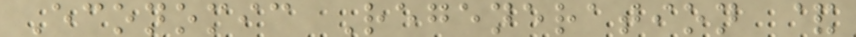Economic Regeneration &
